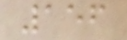156
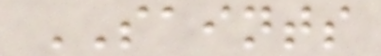SAINTS
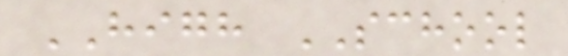HIGH SCHOOL
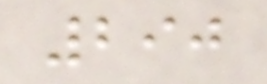290
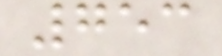753
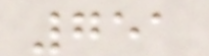751
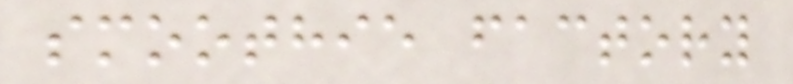smoothie factory
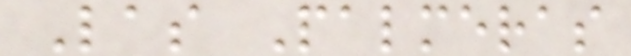Las Palmeras
